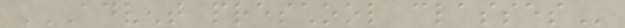ADVENT PRESCHOOL CLASSES
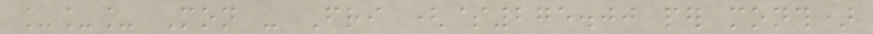___ Mon - Fri ($275.00 per month)
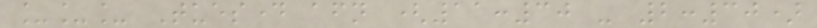___ Tuesday afternoon (11:30 - 2:30)
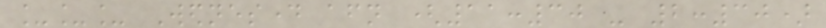___ Wednesday afternoon (11:30 - 2:30)
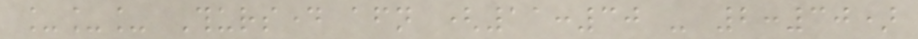___ Thursday afternoon (11:30 - 2:30)
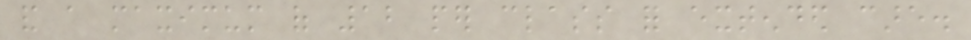and a maximum of 12 per class for extended care.
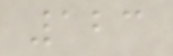123
